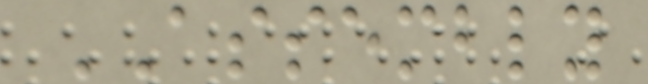ASSEMBLY
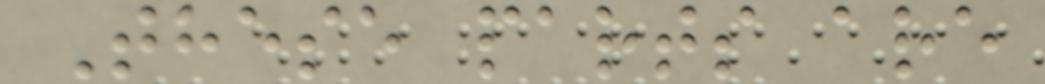These parts are
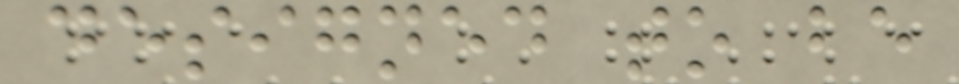designed to be
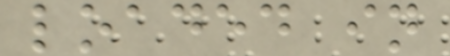loaded in
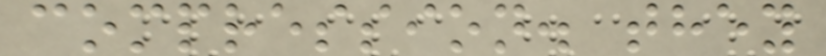compression. they
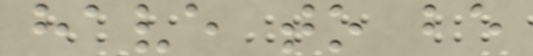have to be
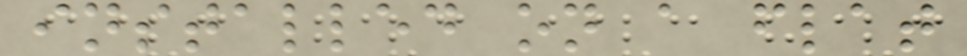installed on a flat
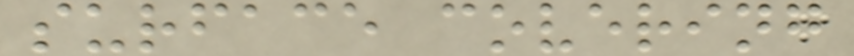surface covering
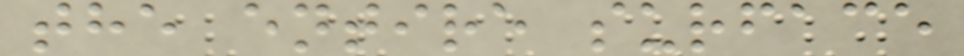the entire surface
